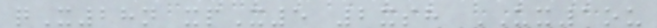qX28n xpX5 2xsh UX1ou
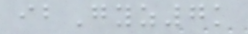ibGyz7k
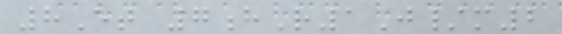8Et 7hR1J/m2
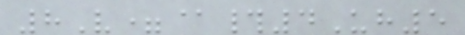8V=@#4Uh5
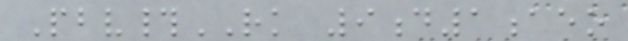Pbv#RK 9d1aeo
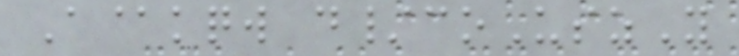A@kqw d/coUszY
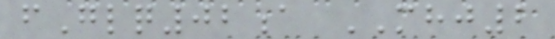fGlq02a MHJ2
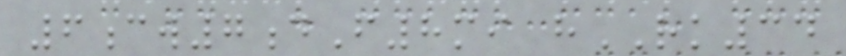6cw7dF8mi hRK34
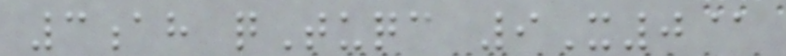3ah qTuqc 9X0@
